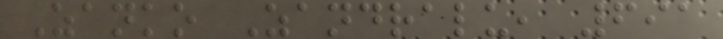Zanko Zandralu, 691
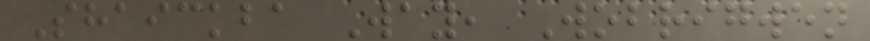Shaickba Way, Wobrigwen
